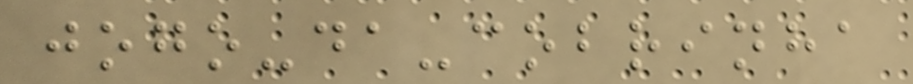jogo-da-cobrinha
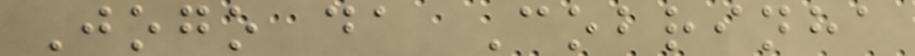Jogo da Cobrinha
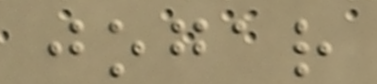jogar
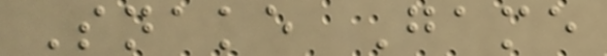Snake Game
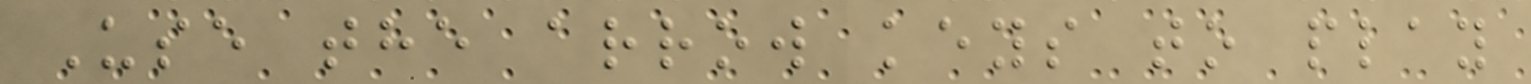Use the arrow keys to play
